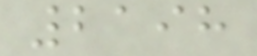2198
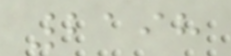2198
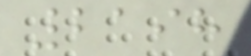2198
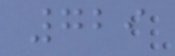729
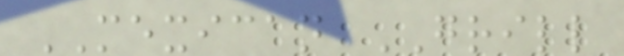MEXICAN GRILL
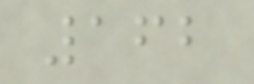162
